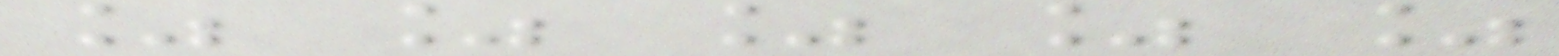% % % % %
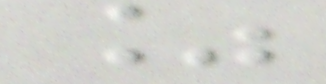%
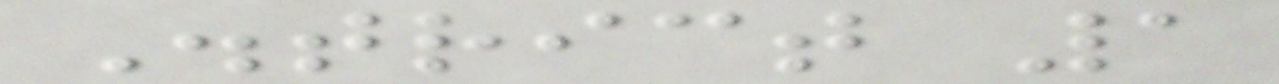District 1
